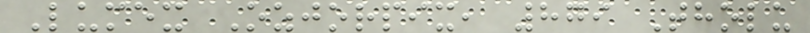Lumex Ozjorpix, 879 Tholu
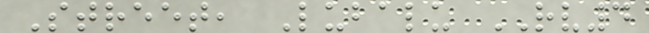Street, Lubalu RV4
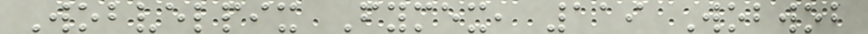Wobvelpix Fymex, 119 Wobwob
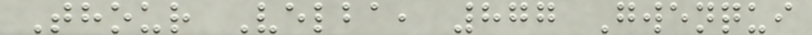Thour Velba, 877 Gwenqui
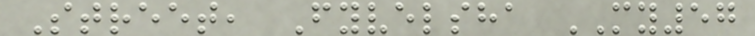Street, Fyvelsha MY57
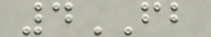4FB
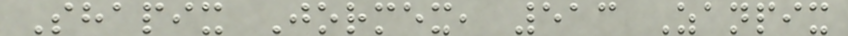Shapix Jormex, 513 Zanpix
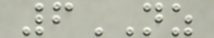6NZ
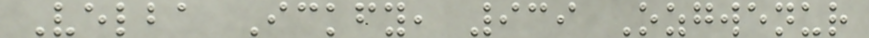Velba Ickfy, 939 Ozgwenur
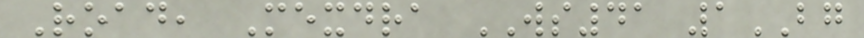Road, Mexdra WS41 1BG
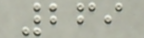269
